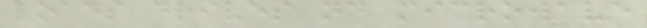loads drives nd microwave
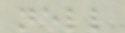nell
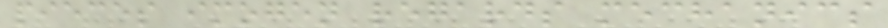pieces imogen regards mechanics
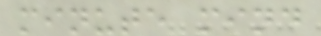minute mind
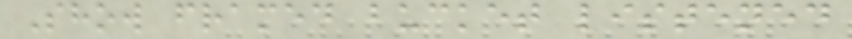Show framed bucket listened
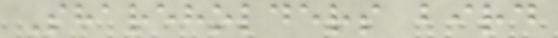Shareholders bird
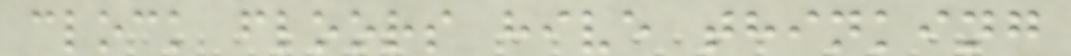clock floors hive thinking
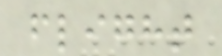flight
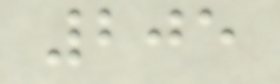205
